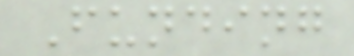Funding
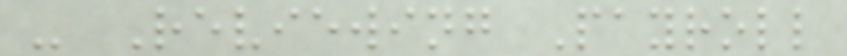- Reviewing Payroll
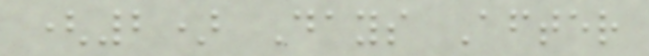(2) Days After
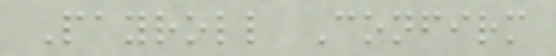Payroll Confirm
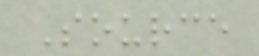Source
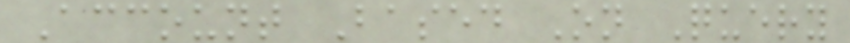Account Based On Query
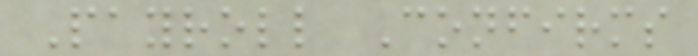Payroll Confirms
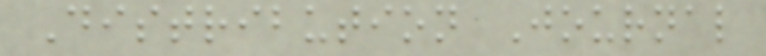Distribution Journal
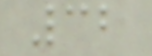32
